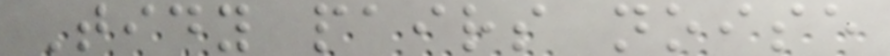Tidy pairs noise
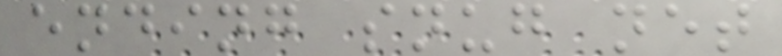ending snug net
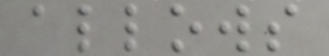allows
